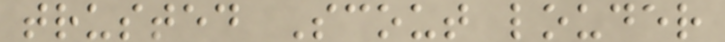trusted Scout louder
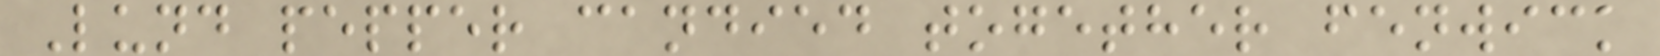Lund pepper candied together fenwick
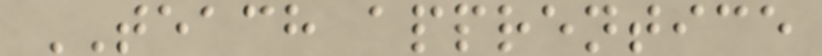TEACH apprentice
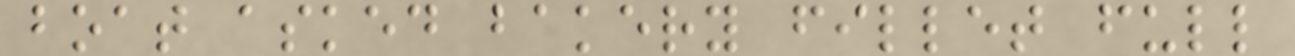boat asked bakery fillet full
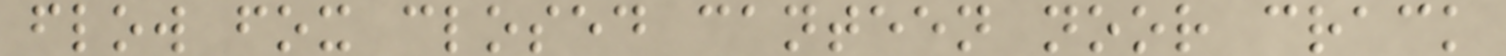flow fox closed canteen noor crack
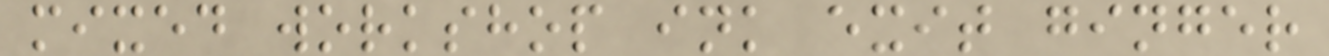mixed workshop ink exit ginger
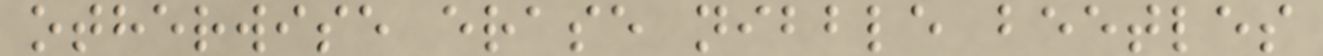otherwise erase nibble beetles
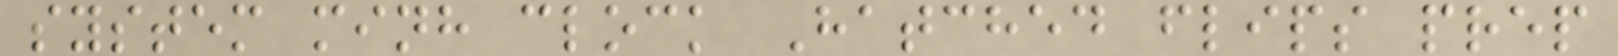system minh clock Hatched flips prep
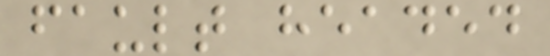fault headed
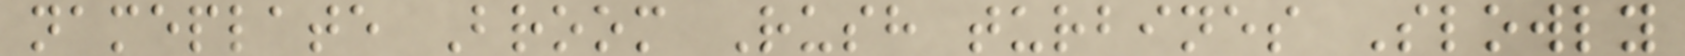nameplate Broom Rush turbines Slowly
